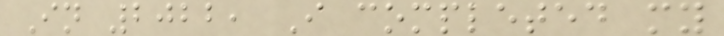In 2022, I completed my
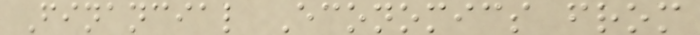Financial Economics from
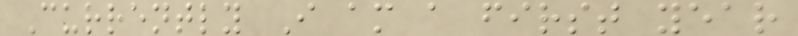Currently I am a first year
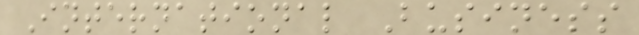International Business
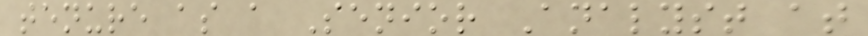tenure as a Senior Analyst at
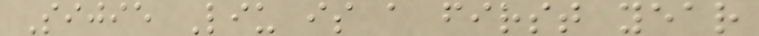Sijie Liu is a first year
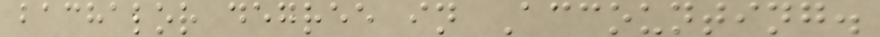bachalor degree in Accounting.
